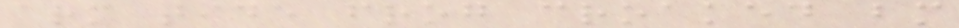arm tide frog croaked bm
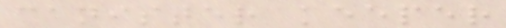canister keeper
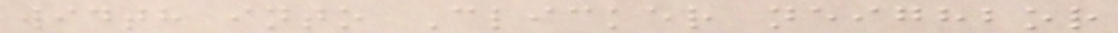width into Clicker neighbor
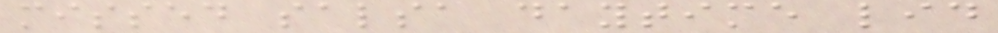missed salsa daytime lid
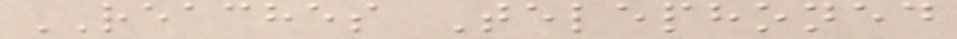REACHES Telephoned
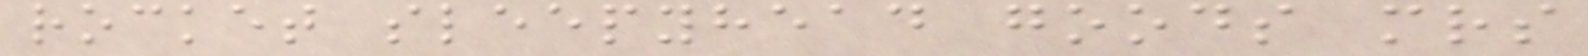rocket sleepyhead goods mrs
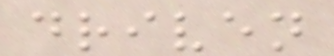driven
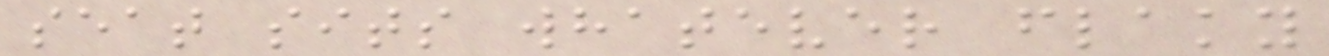seat sits whatever flaky
